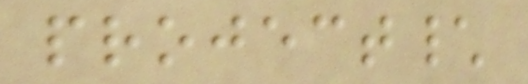project\
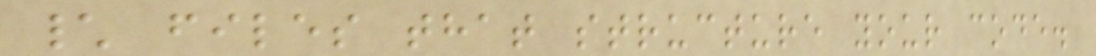\ files that structure your code.
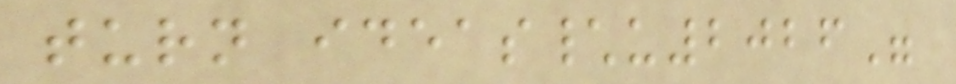turn ideas\u2026"
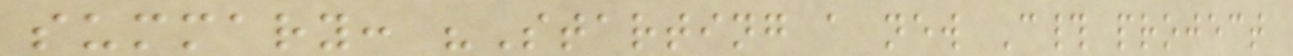summary: "Starting a new C# project
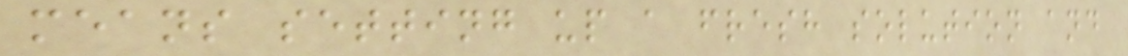means setting up a fresh solution and
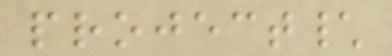project\
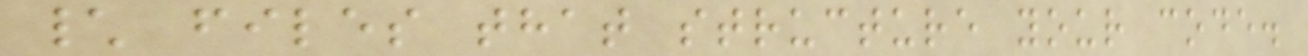\ files that structure your code.
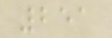251
